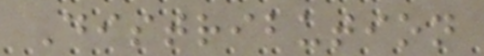Distribution
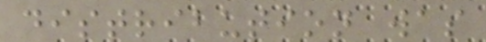distribution was
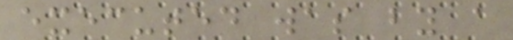executed was by a
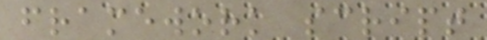framework script
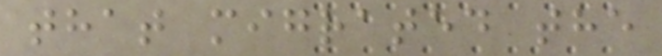that migrated the
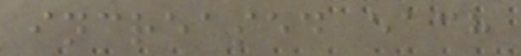increased each
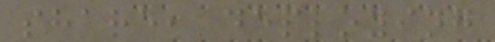share, deploying
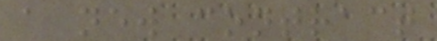a new contract
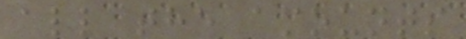all the amounts
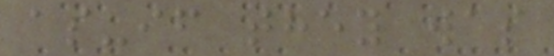as-if they was
